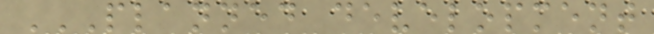PLANNED DEVELOPMENT
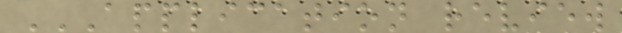APPLICATION REVIEW
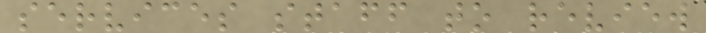services staff to review
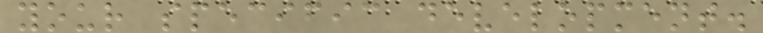your specific development.
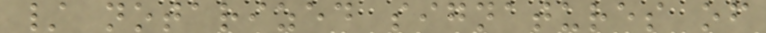/ notarized signatures of
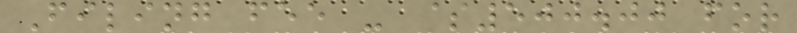Filing fee - $500.00 for
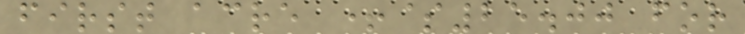first acre +$25.00 for
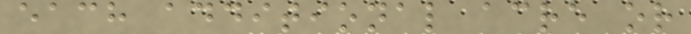each additional acre or
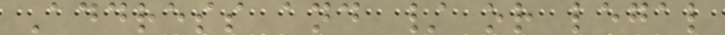Address and / or legal
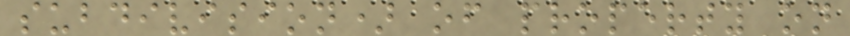subdivision) of property on
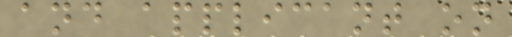and applicant on
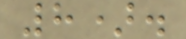8).
